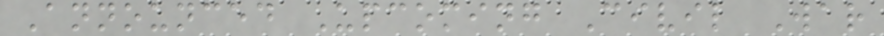Announced Upcoming Civil War
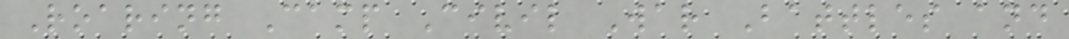Roaring Camp Civil War Battles and
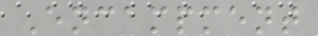Encampment
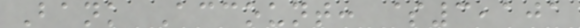Bank Account: $3,101
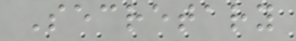Secretary
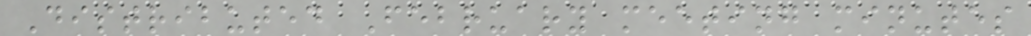Distributed February meeting minutes
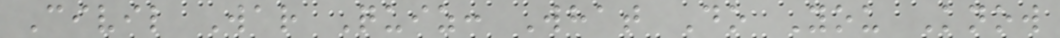Civil War Quiz: What Do You Know
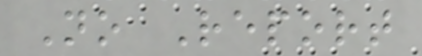No Report
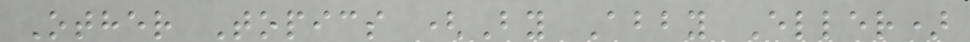Other Topics (By Abby Eller)
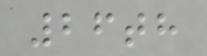26th
